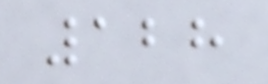128
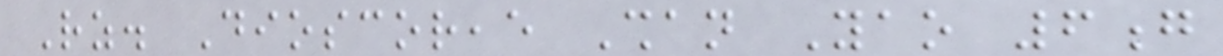Rz. Dioscoreae Shan Yao 6g
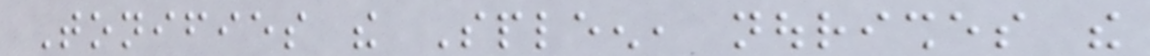Tonifies the Spleen, nourishes the
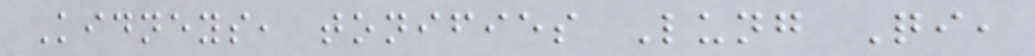Kidneys, tonifies Lung Qi,
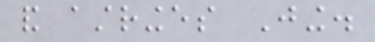and astringes Jing.
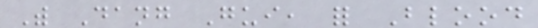With Dang Gui, for Blood
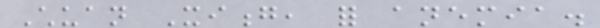Chuan Xiong, for anemia.
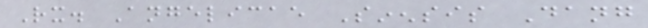Rx. Angelicae Sinensis Dang
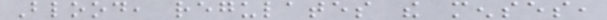Blood, regulates the menses,
